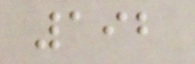192
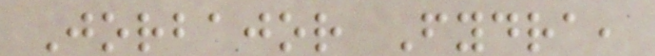Jorbajor Fydra,
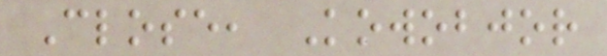Close, Kowobjor
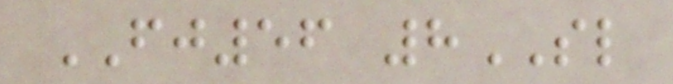FJ56 8SL
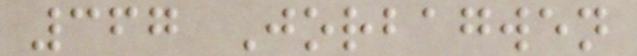367 Jorbagwen
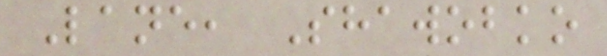Lane, Shawobko
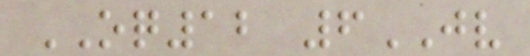OQ12 6JV
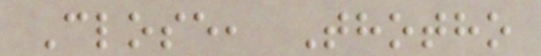Close, Thotho
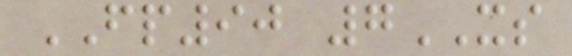FP90 7XS
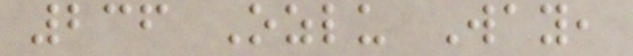236 Ozlu Way,
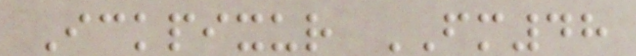Ickpixur FM48
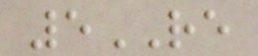5RE
